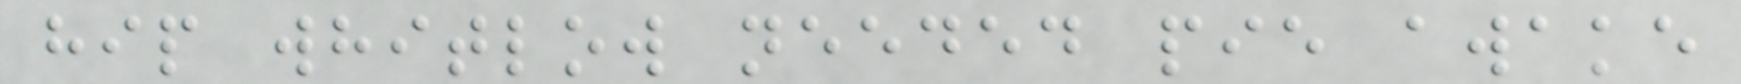hip whitlow needed pie awake
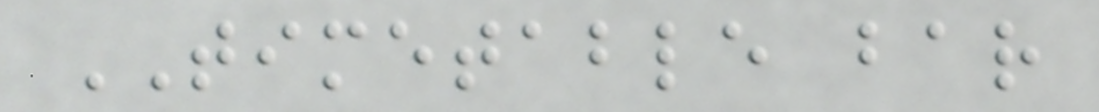TIMETABLE bar
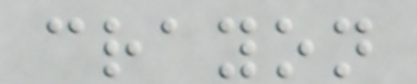crayon
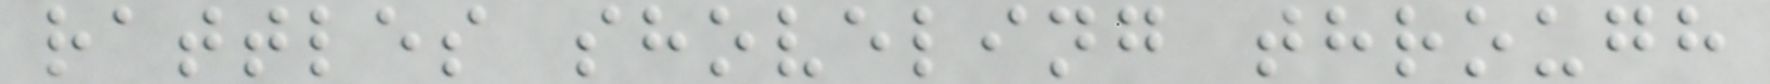rattles shoveling through
